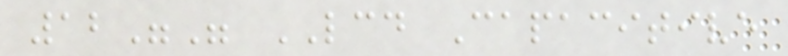12"" LCD Capacitive
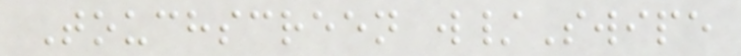Touchscreen w/Swipe
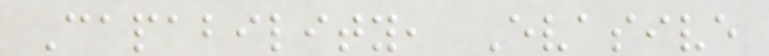Capability, Evasive
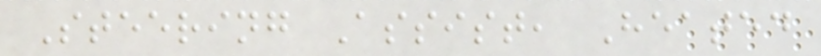Steering Assist, Heated
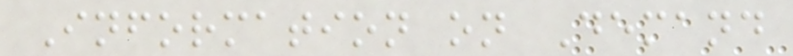Information on Demand
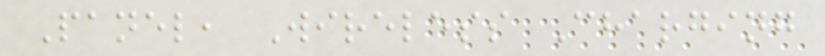Panel, Wireless Charging
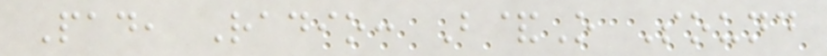Pad, Radio: B&O Sound
